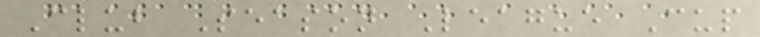Club Season League Cup
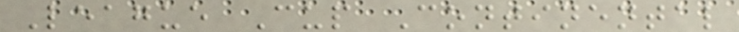League Cup Continental
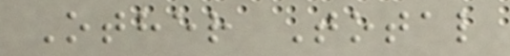Other Total
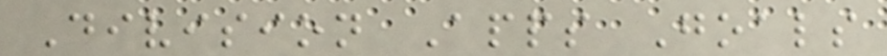Division Apps Goals
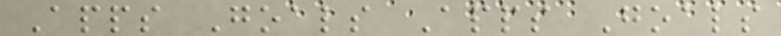Apps Goals Apps Goals
